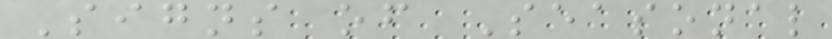Signs of Seasonal
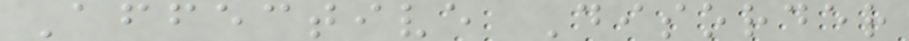Affective Disorder
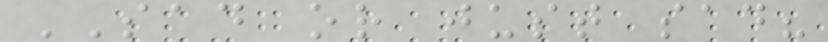SAD or just sad?
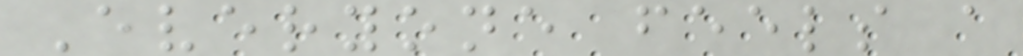Everyone feels a
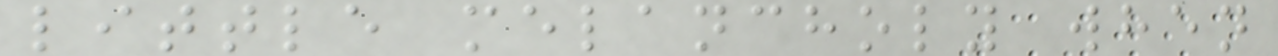little melancholy when
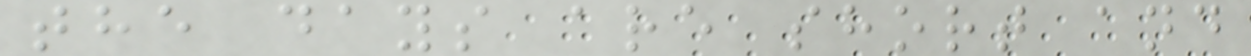the days are short and
